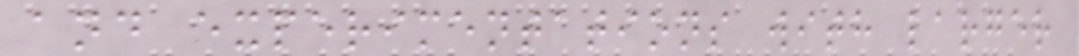and experimentations with larger
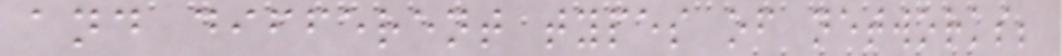and different types of networks;
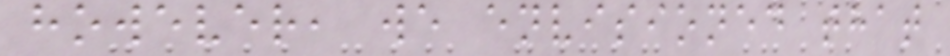however, we envisioned that
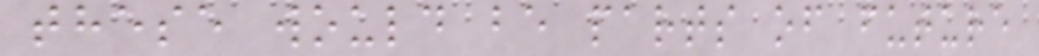these would be parts of future
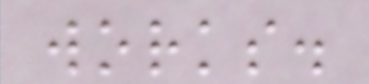works.
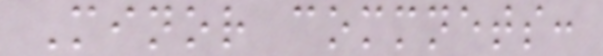Minor commnets:
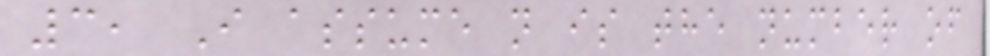3, I assume n is the number of
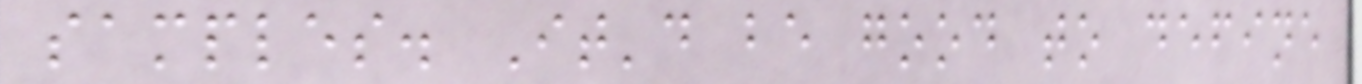samples. It'd be good to define
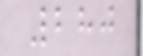280
